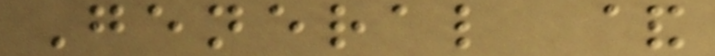General &
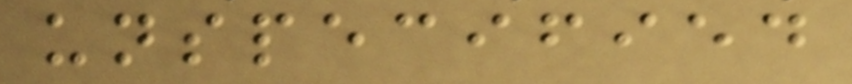unspecified
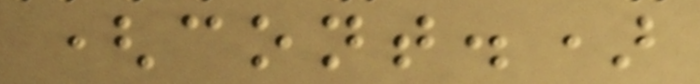(cont.)
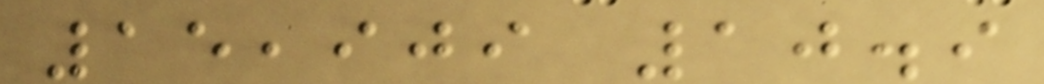15,909 10.9
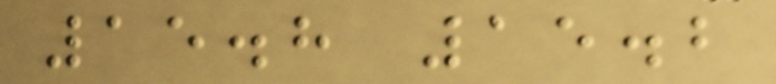15.8 15.2
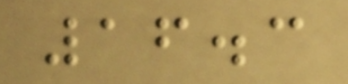16.3
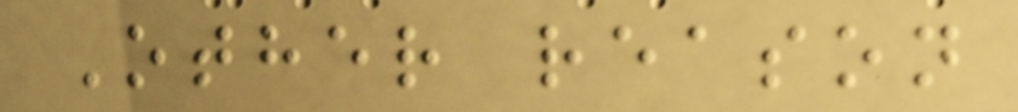Other reason
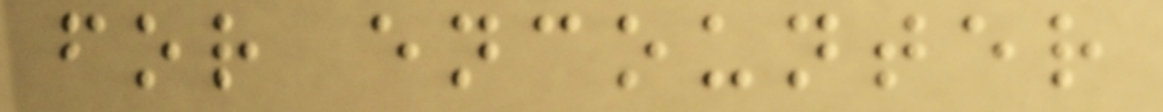for encounter
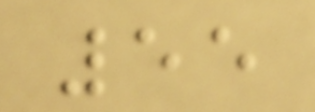55
